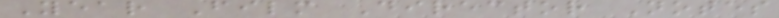Year Film Director Notes
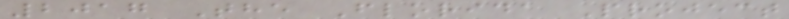2017 The Florida Project
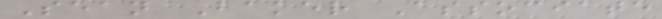Sean Baker Associate
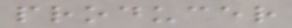producer
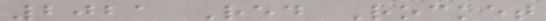2021 Red Rocket
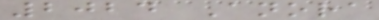2024 Anora
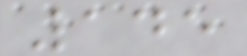145
